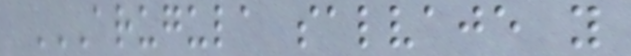ARUGULA SALVAJE Y
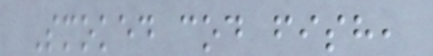Smoked cod fish,
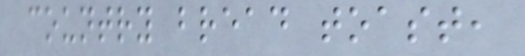country bread toast,
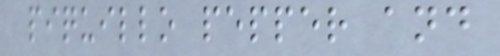piquillo pepper and
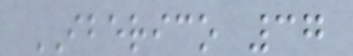IBERICO 37
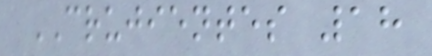CRUJIENTES 18
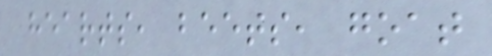hearts, beets, goat
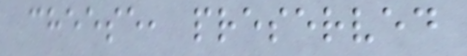cheese, preserved
